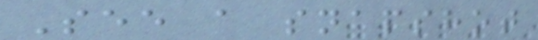See a snapshot
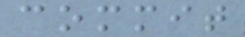commit
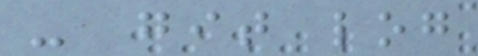- git log
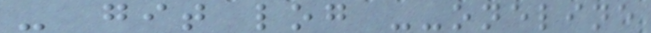- git log --oneline
